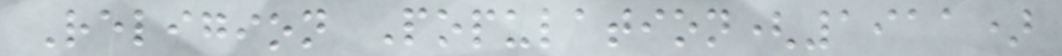Religion Population(1911)
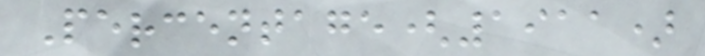Percentage(1911)
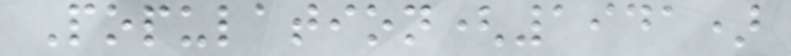Population(1941)
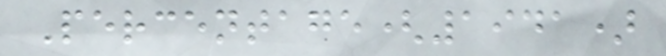Percentage(1941)
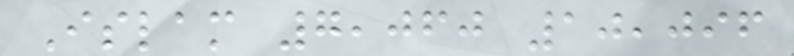Islam 7,060 10,096
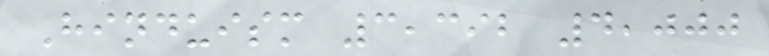Hinduism 3,392 4,000
